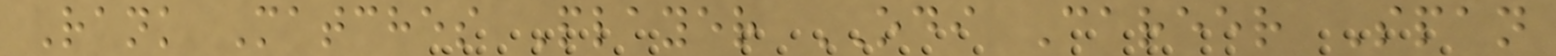Rank Matches Player ODI Career Span
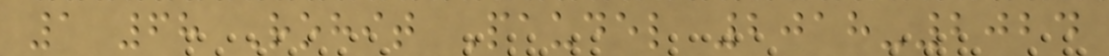1 68 Rohit Paudel 2018-2024
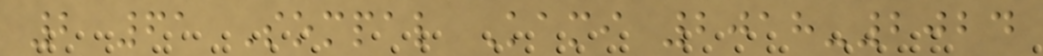2 61 Sompal Kami 2018-2024
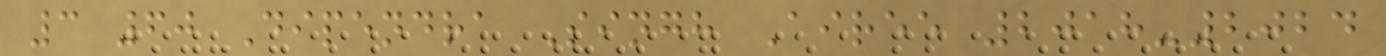3 60 Dipendra Singh Airee 2018-2024
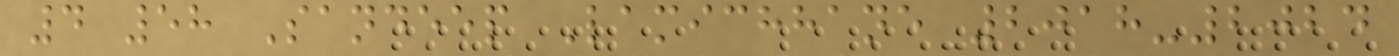4 58 Sandeep Lamichhane 2018-2024
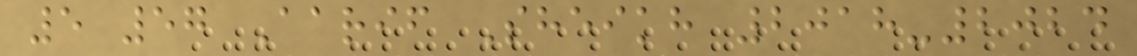5 57 Aarif Sheikh 2018-2024
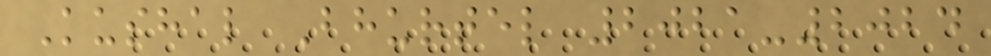Kushal Bhurtel 2021-2024
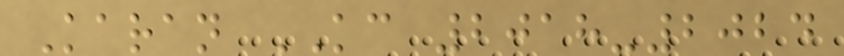Karan KC 2018-2024
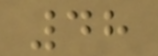48
